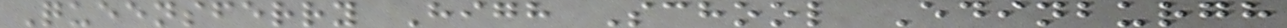Queensferry High School Edinburgh
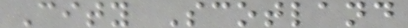City Scotland
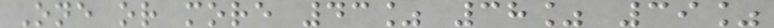One or more 43% 38% 39%
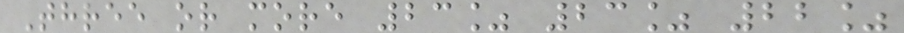Three or more 23% 23% 22%
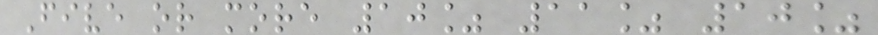Five or more 10% 11% 10%
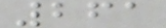261
